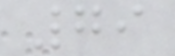79
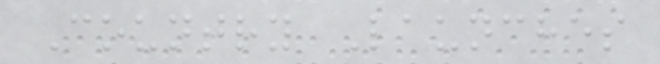Country Launches
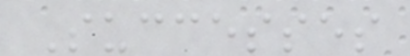Successes
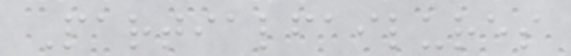Partialfailures
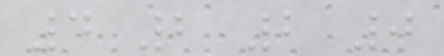4 2 2 0
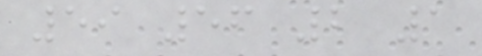59 56 2 1
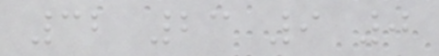32 23 9 0
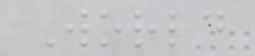World
